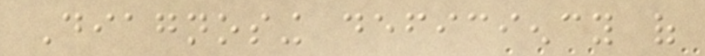Diagnosing deficiency of
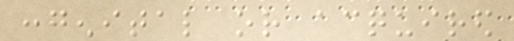congenital or acquired
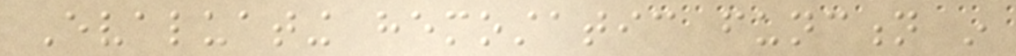Evaluating hemostatic function in
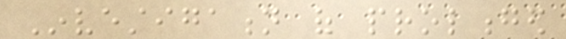Investigation of prolonged
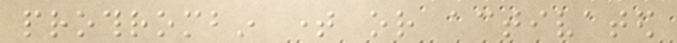prothrombin time or activated
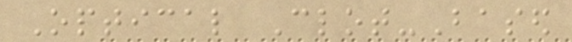Optical Clot-Based
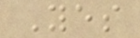Yes
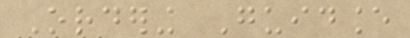Ordering Guidance
